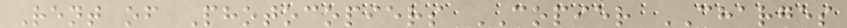Rent of Photocopiers COPIER CHARGES
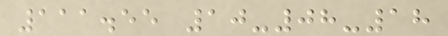111.55 10-08-18
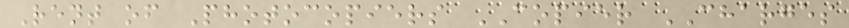Rent of Photocopiers COPIER CHARGES
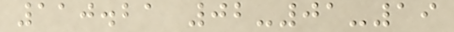110.21 02-01-19
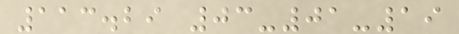113.29 03-01-19
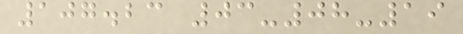107.23 03-08-19
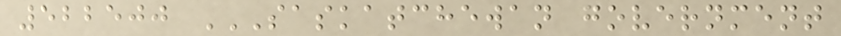522500 SASKATCHEWAN GOVERNMENT
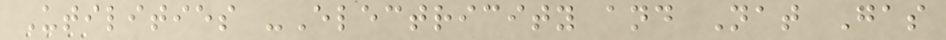Utilities -Electricity and Nat Gas
